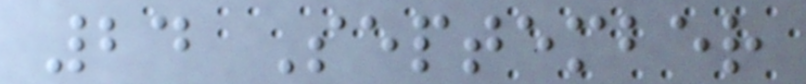24 September
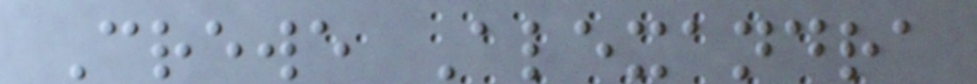Crewe Alexandra
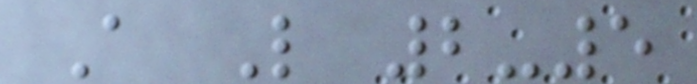A L 2-5
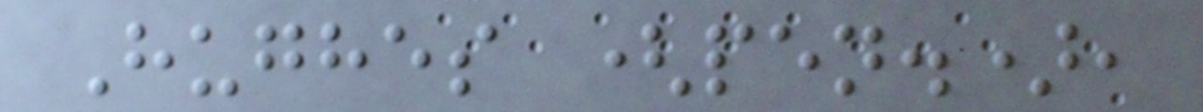Hughes (pen.),
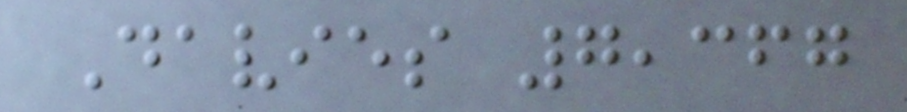Davies 7,367
